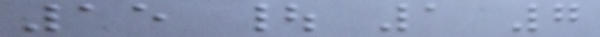15 | 1 7
